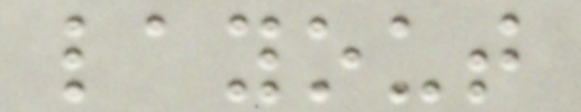layout
